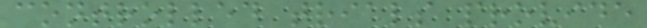controlled trials provide
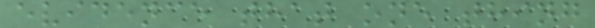evidence that one thing
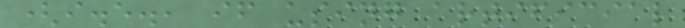(i.e., if using artificial
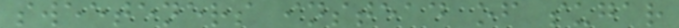sweeteners instead of sugar
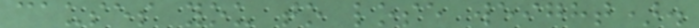causes you to lose weight).
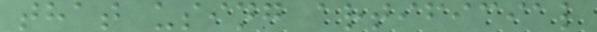that using artificial
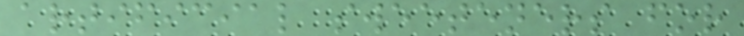artificial sweeteners for
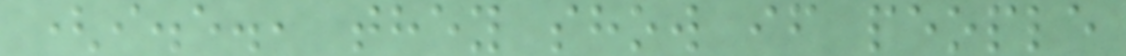(i.e., they show if people
